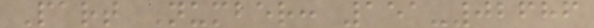Part Number: 151-02686
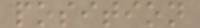position
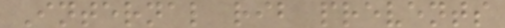Internal rib prevents
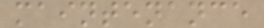maintenance
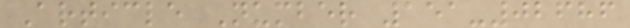Article Number 151-02686
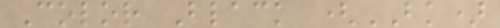Color Black (BK)
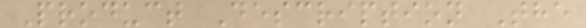Product Description The
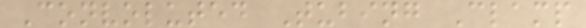Convoluted Tubing Clamp
